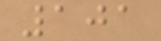101
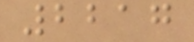2217
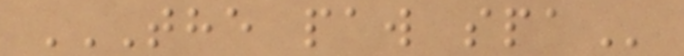THE PAW SPA
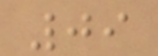09
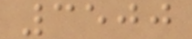3500
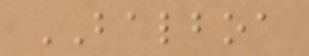BALBOA
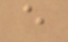e
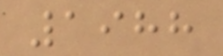1988
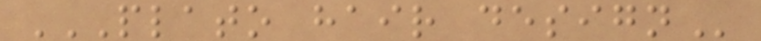PLATO HAIR DESIGN
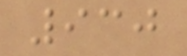930
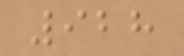928
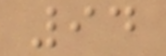94
